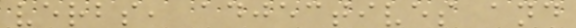verbs, adjectives and
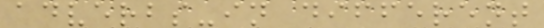adverbs-in different
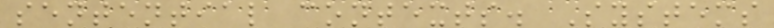sentential contexts. Systems
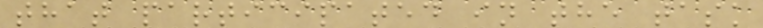that participated in the task
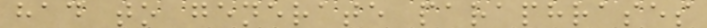had to generate paraphrases
